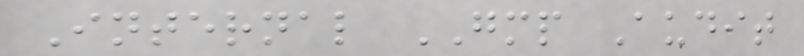Internal GMP Audit
